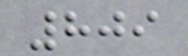809
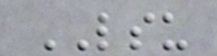LSU
